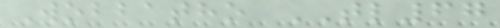Wobbatho TL67
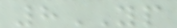8YP
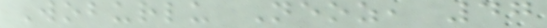Woburlu Neoz, 47
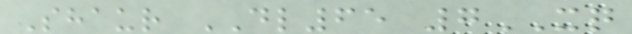Shaur DL65 7XQ
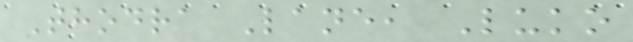Thodra Lane, Luko
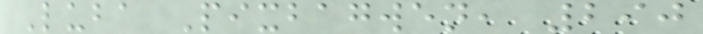Luba Pixbagwen, 290
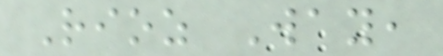Rioz Way,
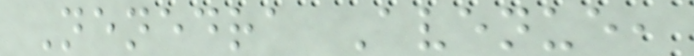Nenedra Avenue,
